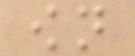own
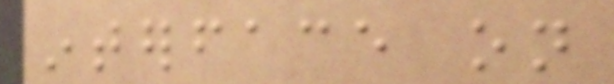interface on
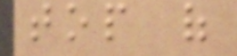top of
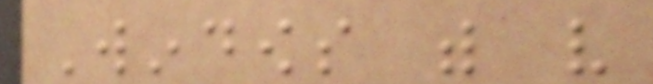Windows with very
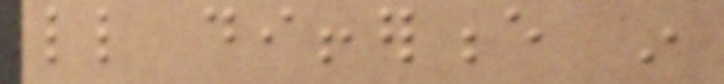little difference in
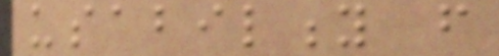usability from
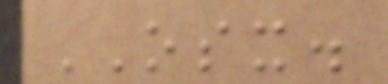OSX.
